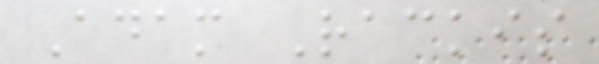Adam Rackis
